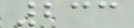233
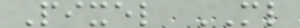Pixel ML
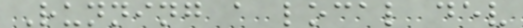Running a local dev
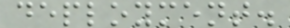deployment.
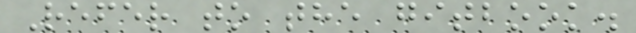Refer to the gitbook.
